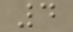4
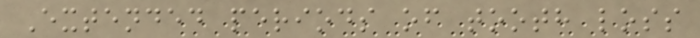Extended periods of tooth loss
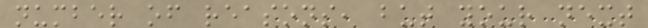number of reasons, but your next
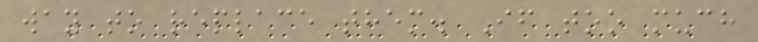way to replace them. If too much
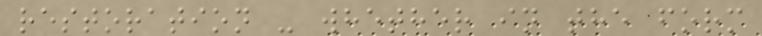restoration - whether in the form
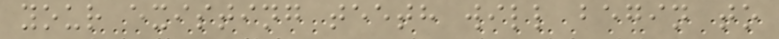your existing teeth will begin to
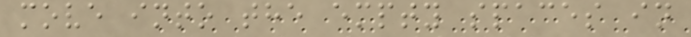move into the empty spaces in
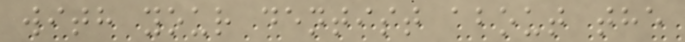with your dentist about the
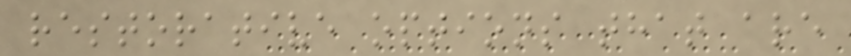restorative options that are
